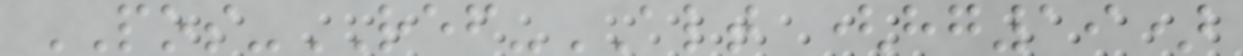POS-REF-ALT (hg19)
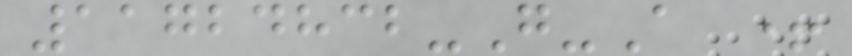11724832-G-A +
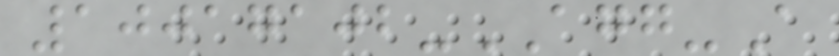10017102-AGG-A
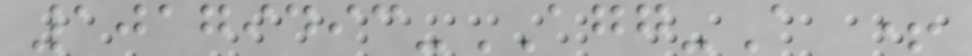10179493-AGG-A +
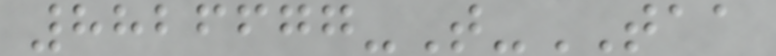8826677-T-TAA
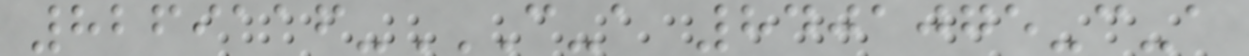8269116-C-A 8401075-C-A
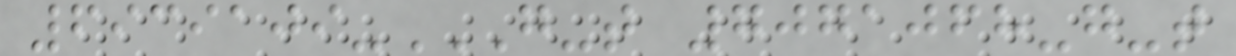6939109-G-T 7071068-G-T
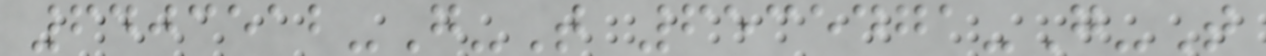6403512-G-T 6535471-G-T
